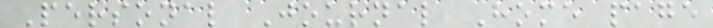Personal Journal Home page
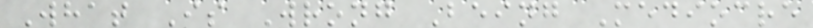What Is Wrong Being Mediocre
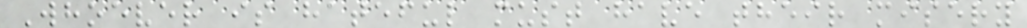Whoever is hateful must have their misery
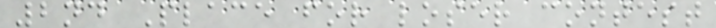2nd Place for loser contest
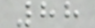88
